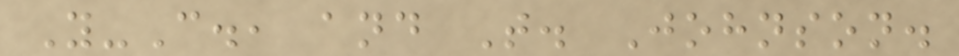Y-C., and T. Johnson.
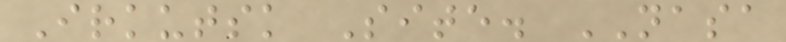Irkutsk Site. NASA
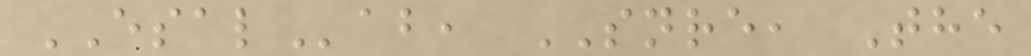ESALab, SNRE, The
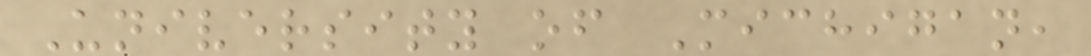University of Michigan,
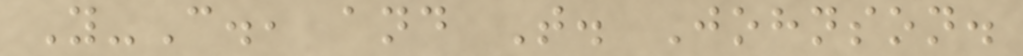Y-C., and T. Johnson.
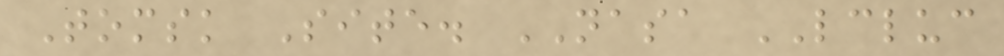Tomsk Site. NASA LCLUC
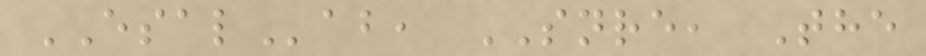ESALab, SNRE, The
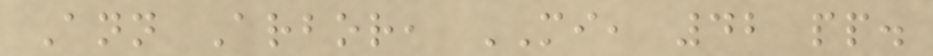Ann Arbor, MI, 42 pp.
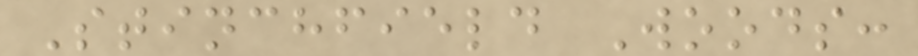Stinchfield Woods:
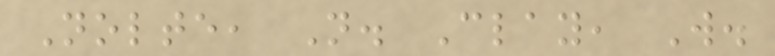Nolte, N. Clay, W.
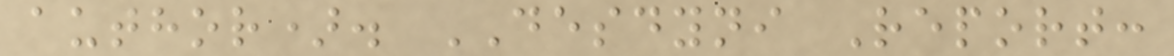author). DESDYNI Report:
